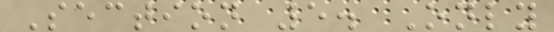Section 5. Only
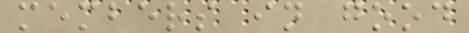members in good
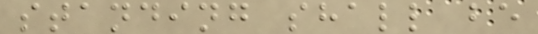standing shall be
